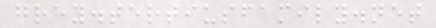grey.tertiusfamily.net
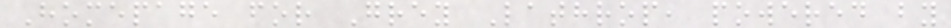Homepage for Grey Lathrop, powered by
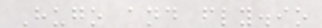Hugo and fly.io
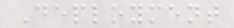Deployment
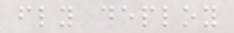fly deploy
